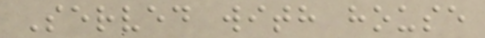Served with house
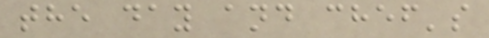the day and chef's
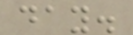day.
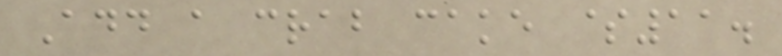Add a crab cake $11.
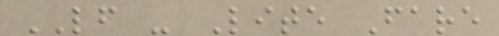LF - Lite Fare
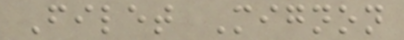Filet Mignon
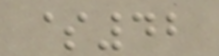$42
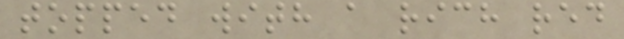topped with a rich red
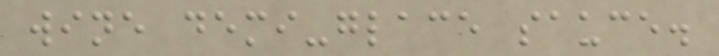wine demi-glace sauce.
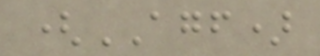(AGF)
